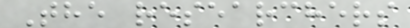The researchers
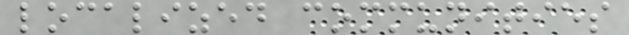localized communities
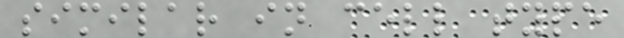similar in cell type
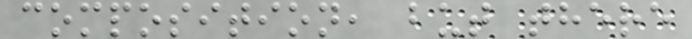composition, but there
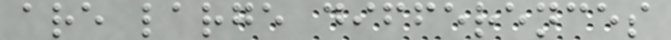are large differences
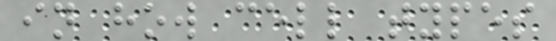in how cell types
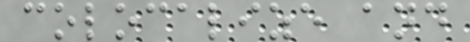colocalize and
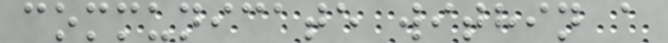communicate within a
